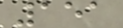151
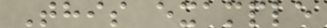This example
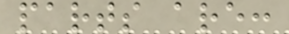parts are:
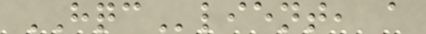HQClient, a
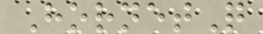HornetQ
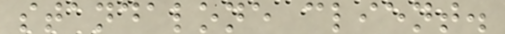standalone client.
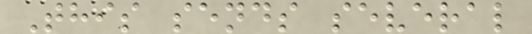This sends several
